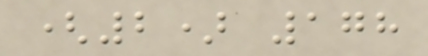(2) 178
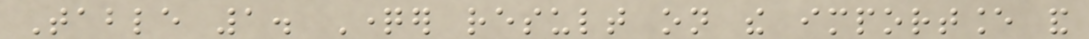Table 1. Questioner result on the importance and
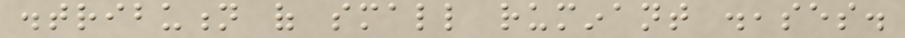distribution of small ruminant diseases.
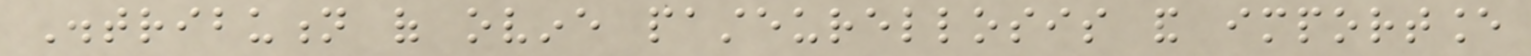Distribution of ovine pasteurellosis and importance
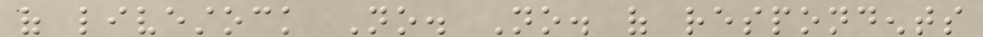of livestock No. No. of respondents
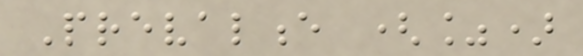Prevalence (%)
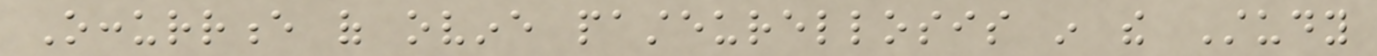Occurrence of ovine pasteurellosis in the Study
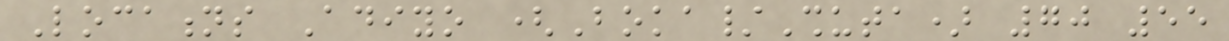Locations Adiyo (Boka/Shuta) 70 55
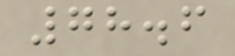78.6
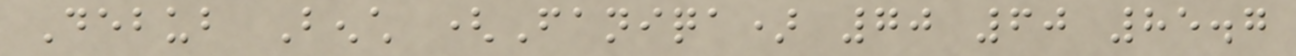Debub Bench (Faniqa) 70 60 85.7
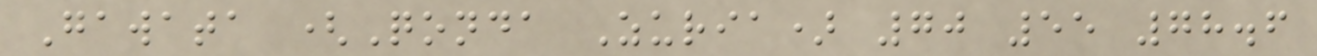Gawata (Qonda Zuria) 70 55 78.6
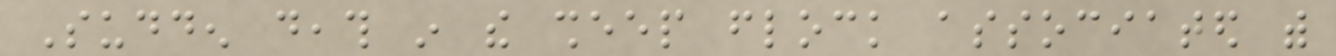Sudden death in the sheep flock associated with
